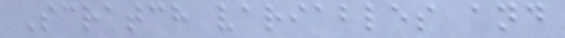Scratch variables and
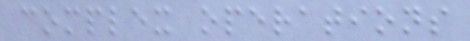complex operations
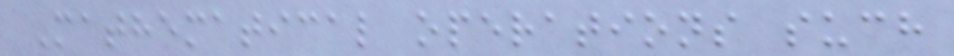Mathematical operations such
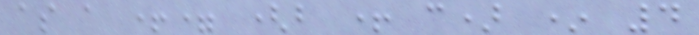as a += (b + c) * 4
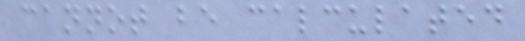cannot be calculated
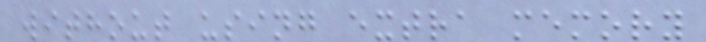without using extra memory
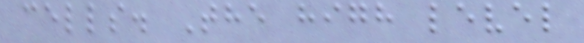cells. The high level
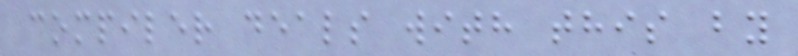compiler deals with this by
